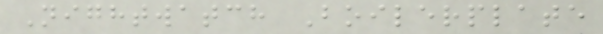Nightwatch Boilerplate
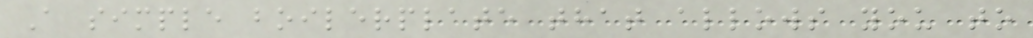A simple boilerplate that allows you to
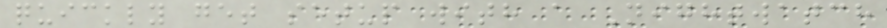quickly get setup with a Nightwatch
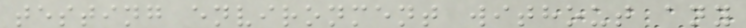testing environment without any
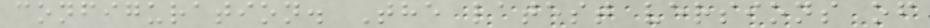configuration. The latest versions of
